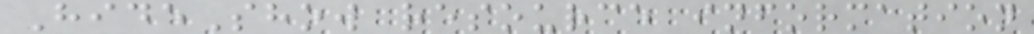HideShow resource information
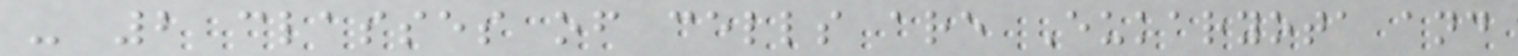- 2 classes of cells are Eukaryota and
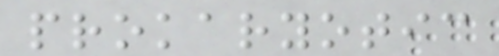prokaryotic
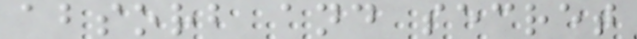absorb and secret
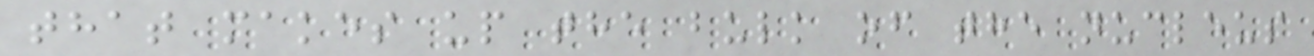that makes up the bulk of the nucleus
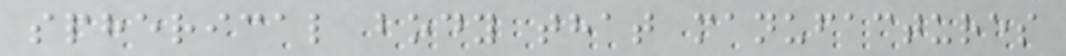spherical body that manufactures
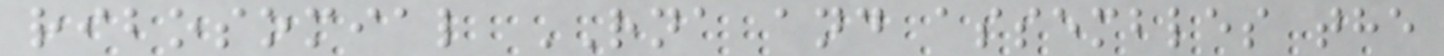ribosomial RNA and assembles the
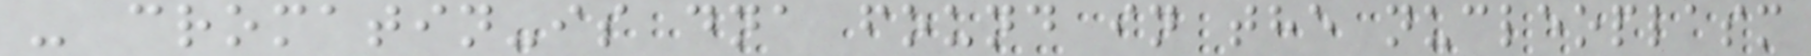- cromatin-is dna found in the nucleoplasm
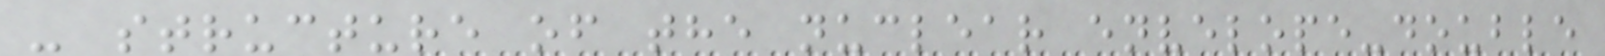- structure of the nuclear envelope-double
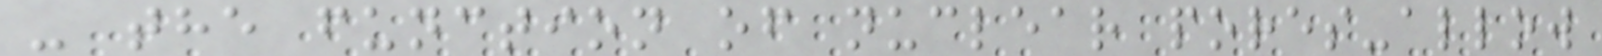- the function of nuclear pores-allow
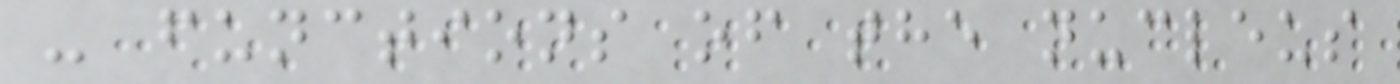- functions of the nucleus
